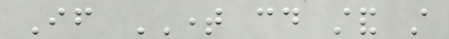If TIME could stand still
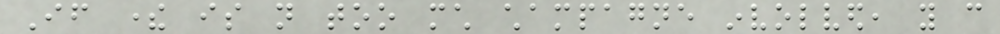If there is not too much champagne involved, you can
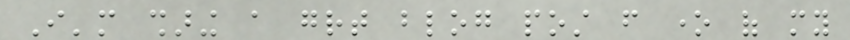I'm sharing a great blog post from one of my
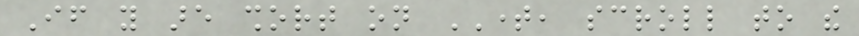If you are short on TIME, scroll to the
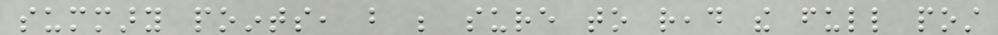summary points, but be sure to read the full post
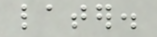later.
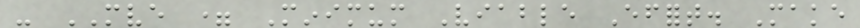- MVE = Minimum Viable Effort. Make
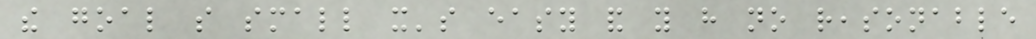the goal so small it's easy and you have no reasonable
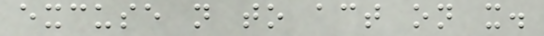excuse not to act on it.
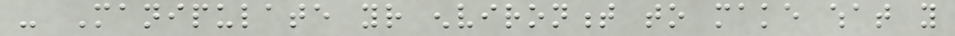- Manipulate your environment to make what you
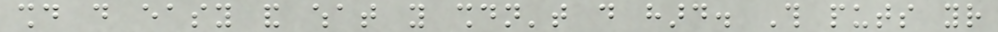should do easy and what you shouldn't do hard. This puts your
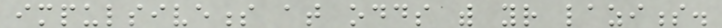impulsiveness at odds with your laziness.
